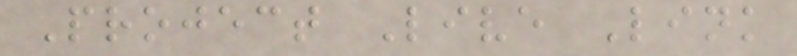Project Live Link
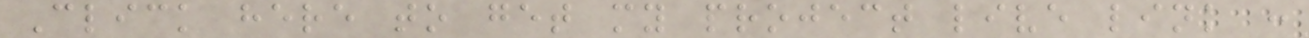Click here to get my project live link :
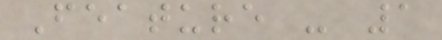Feature - 1
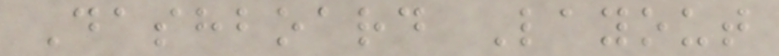Dashboard Layout
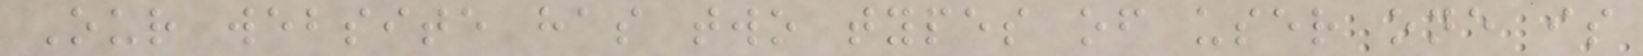Our website has two types of user one is
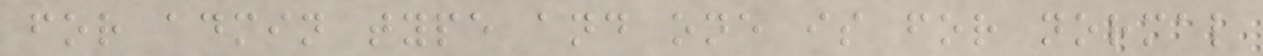for admin type and one is for normal
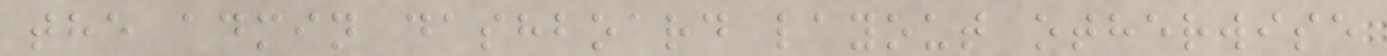the admin dashboard layout otherwise
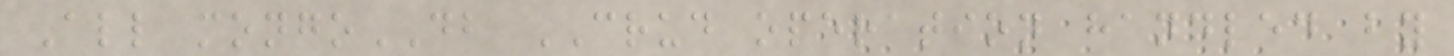All mongoDB CRUD operation handled by
